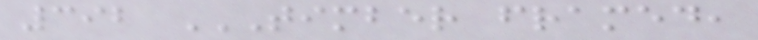392 TIMBER FRAMED,
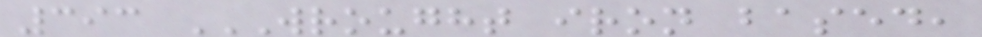393 WROUGHT IRON BASED,
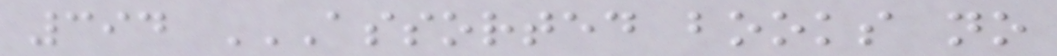394 ASSORTED BOOKS NO
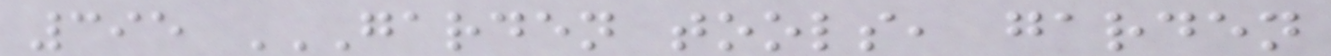395 GARDEN TOOLS, GARDEN
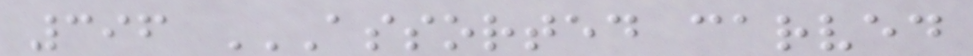396 ASSORTED CARVED
